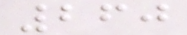260
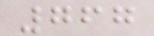767
